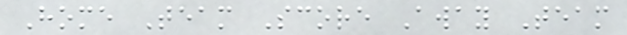Home Team Score Away Team
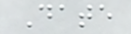Date
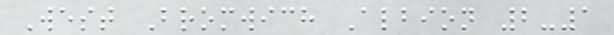West Bromwich Albion 2-1
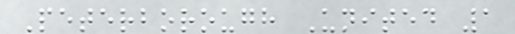Peterborough United 1
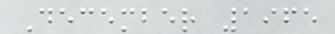December 1965
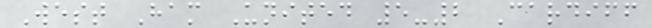West Ham United 5-2 Cardiff
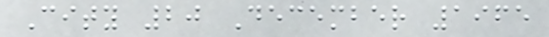City 20 December 1965
